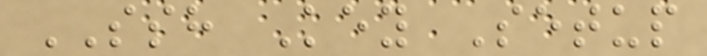SSH Key Setup
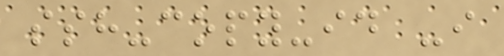ssh-copy-id -i
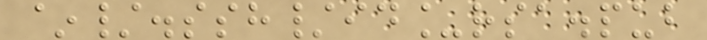~/.ssh/id_rsa.pub
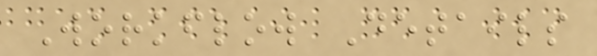Workflow Details
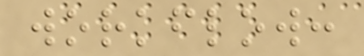workflow:
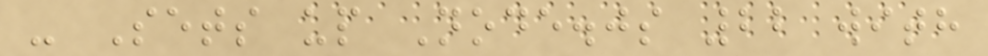- Sets up Node.js 22 with
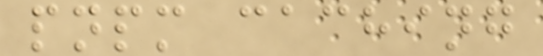pnpm caching
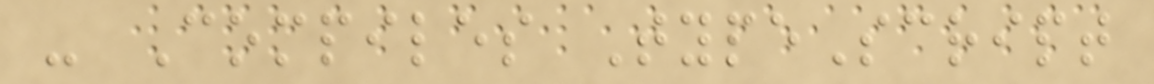- Compiles TypeScript
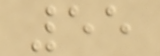55
